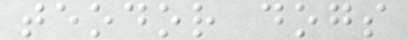teodor dogs
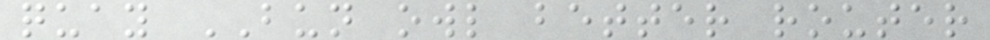quay BUN owl better router
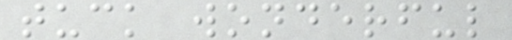tuck wonderful
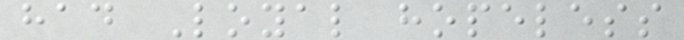had Loyal hopeless
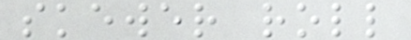skewer roll
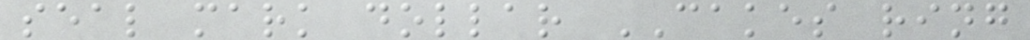seal mark dollar CAKES ring
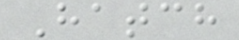Hatch
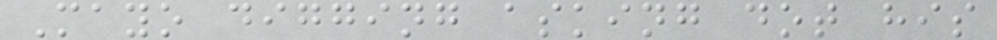Mayo digging asking dot his
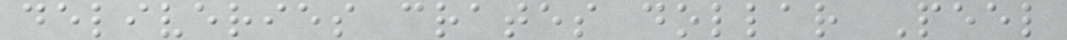deliveries crates dollar Peel
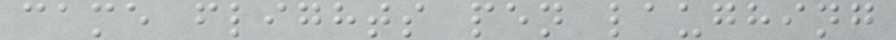came flights pen laughing
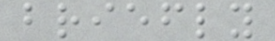briefly
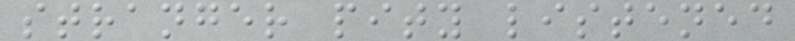stranger pity listened
